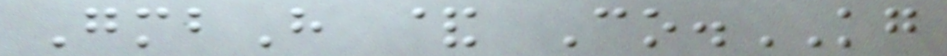GmbH & Co.KG
